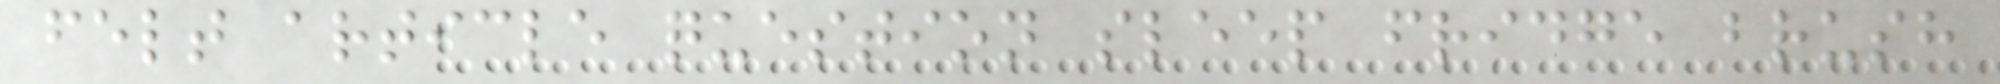felt article question sleep fridge brush
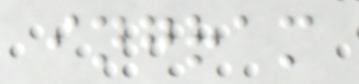ingram
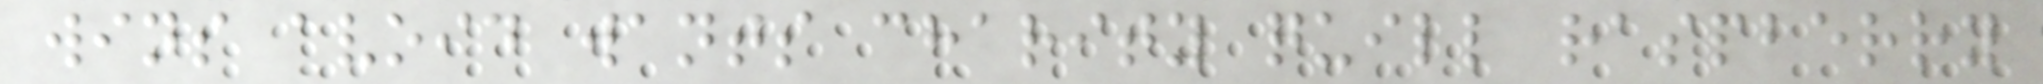wins avoid wants charity quill raspberry
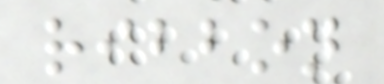ribbon
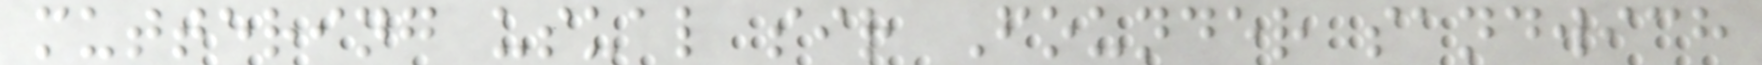muttering usual sir Founder sandwich
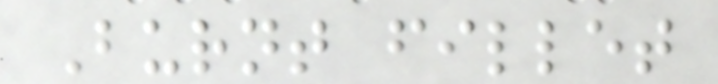Burnt fillet
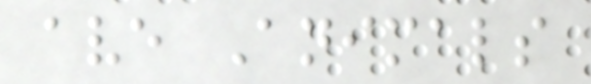ave Animals
